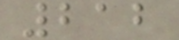212
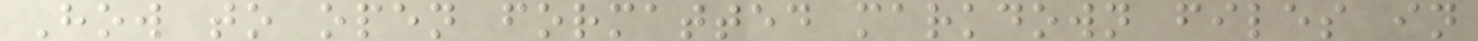How to open formatted markdown files in
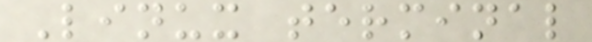Linux terminal
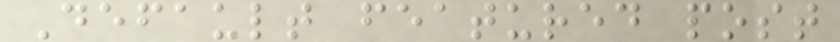Default featured post
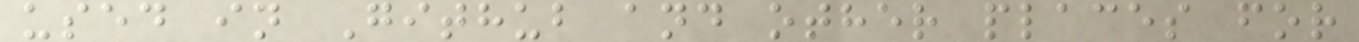used in Github and other places for
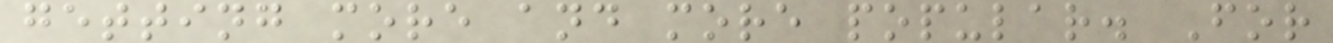getting more and more popular. For
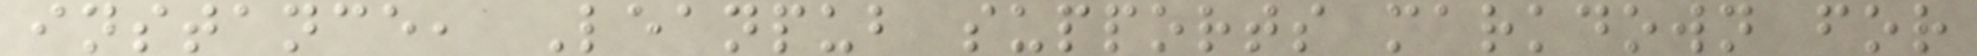instance, Leanpub supports markdown for
